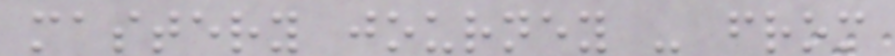mastery journey - from
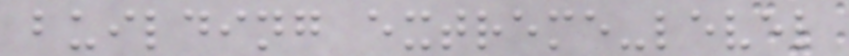building extreme-level
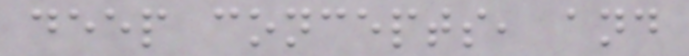deep concepts, and
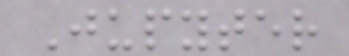Jupyter
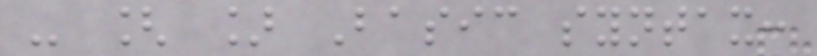- [ ] Basic syntax:
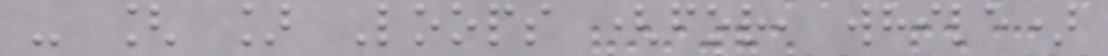- [ ] Loops (for, while)
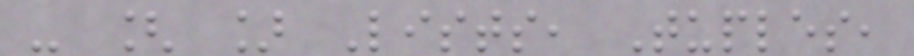- [ ] Lists, Tuples,
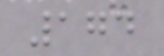174
